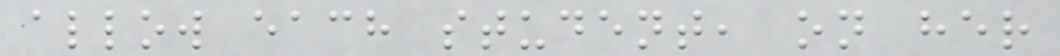allow each student, on her
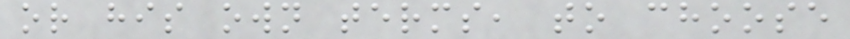or his own terms, to choose
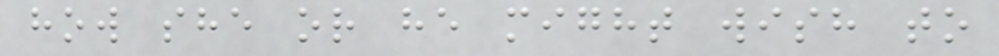how she or he might wish to
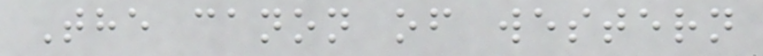The canon of western
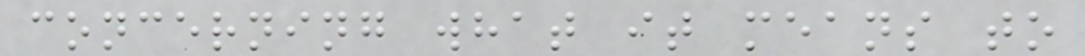concerning what it means to
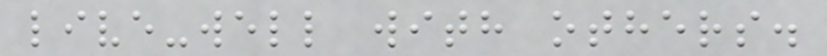live-well with others.
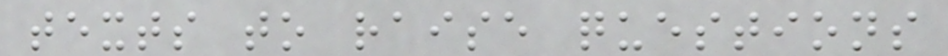texts to raise questions
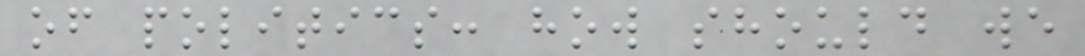of politics: how should we
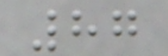87
